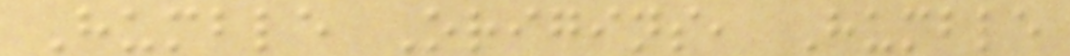Humble Origins, Humble
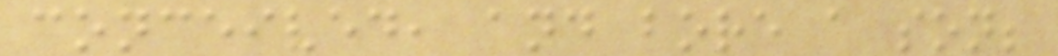conceived, and bore a son;
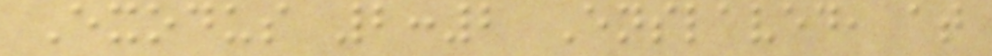Exodus 2:2 Enslaved, at
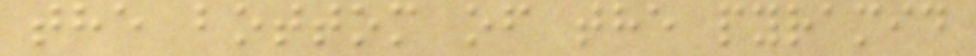the bottom of the pyramid
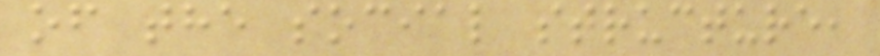of the social structure,
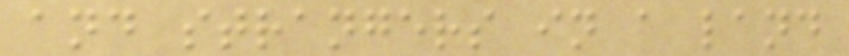and strangers in a land
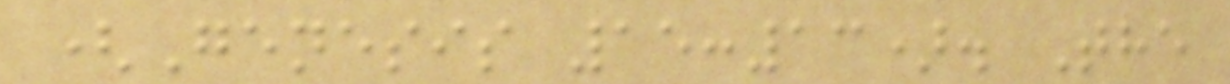(Genesis 15:13). The
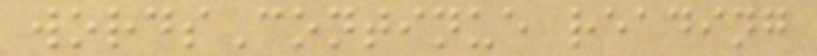wordsContinue reading
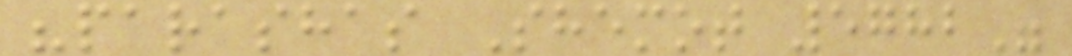"parashas Shemot 5782"
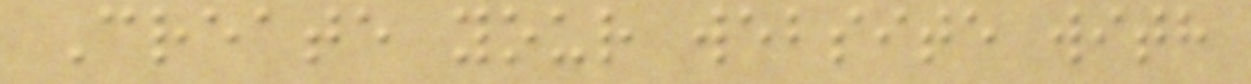Create your website with
